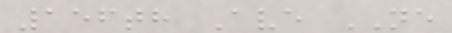156th Ave NE
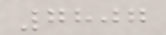7807
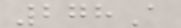278A
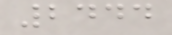2444
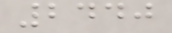2440
